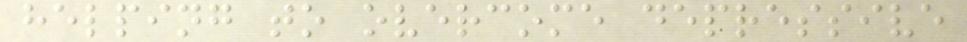helping to overcome depressive
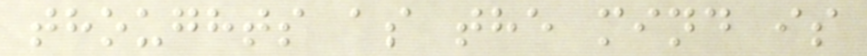thoughts as the mind is
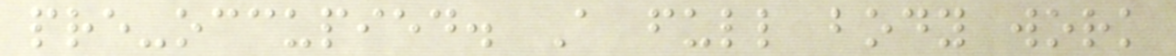pre-occupied. A full body work
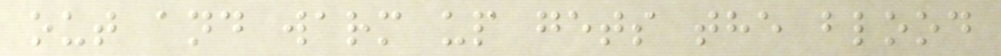out and warm up gets the blood
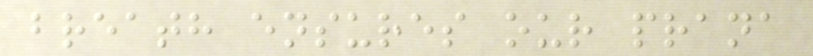breath ensures our prana
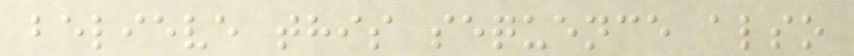believe this sequence also
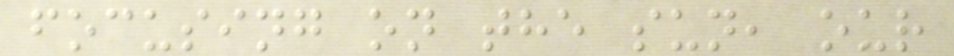focusing on the sun, our
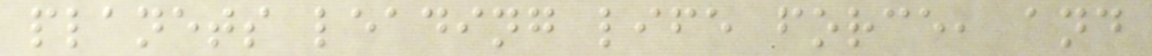planets leading life force, and
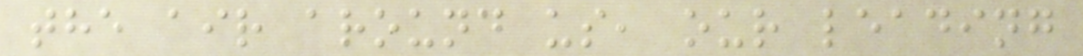the air around us, our leading
